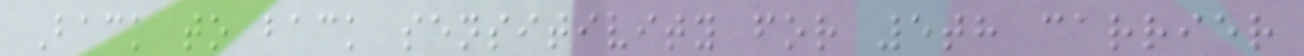Back to back sensitivity for 5th carrier
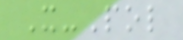X-Pol
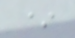*
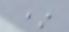*
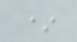*
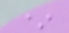*
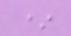*
